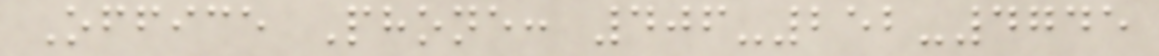Office Phone: 406-252-4745
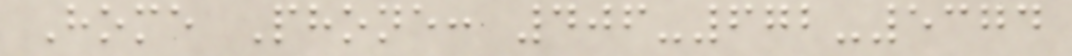Home Phone: 406-672-5374
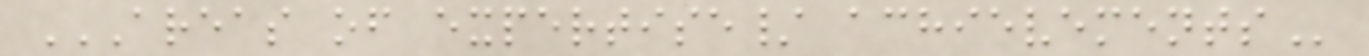AREAS OF EXPERTISE/ ACHIEVEMENTS
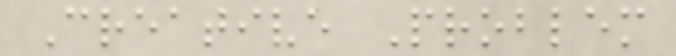Creative Problem
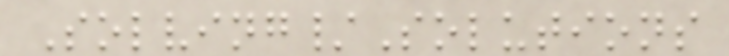Solving/Solutions
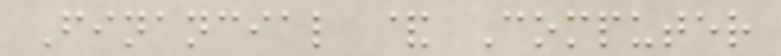Financial & Computer
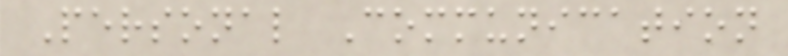Personal Communication
